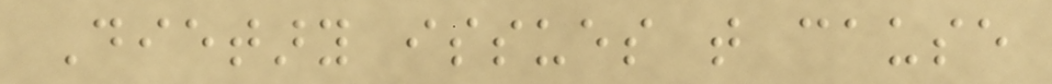Dietary issues that cause
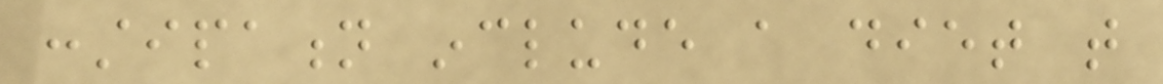constipation include a diet that
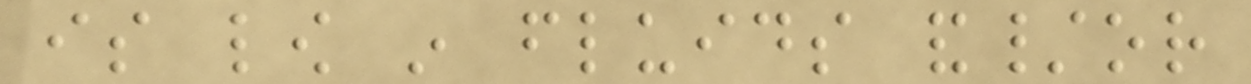is low in fluids and/or
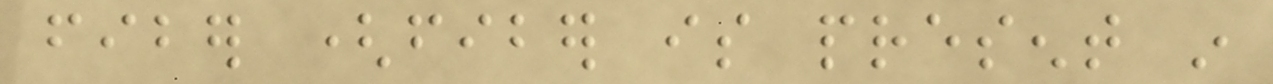fiber (fiber is present in
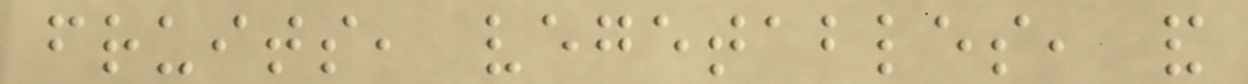fruits, vegetables, and
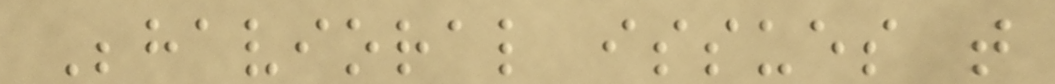Behavioral issues that
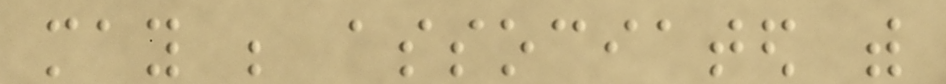may be associated with
